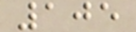105
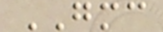GMC
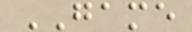GAME
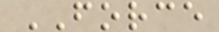FORCE
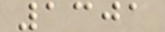1301
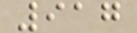917
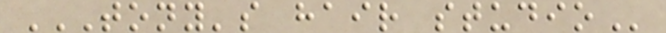TONY'S HAIR STUDIO
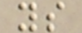ys
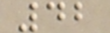42
